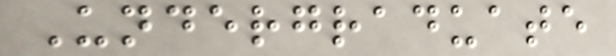Undergraduate
